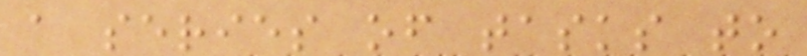a series of tasks to
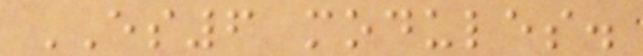ES6 modules.
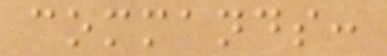commands:
